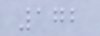172
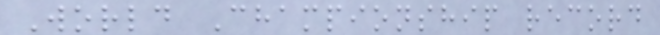World Championship record
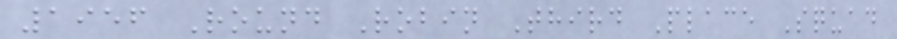1956 Round Robin Third Place Squad
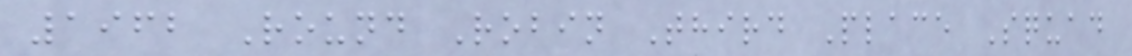1962 Round Robin Third Place Squad
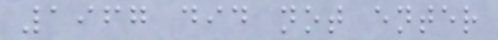1967 did not enter
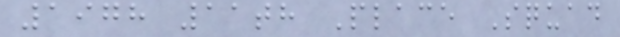1978 11th Place Squad
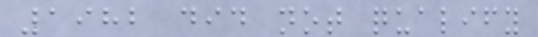1982 did not qualify
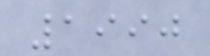1990
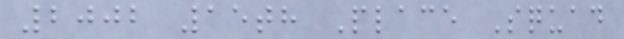2002 15th Place Squad
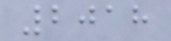2018
